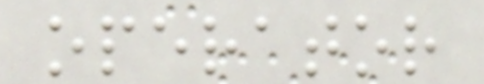operator
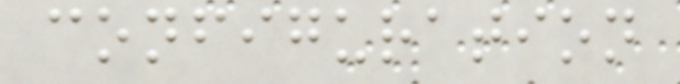configuration
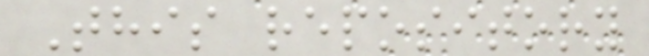This repository
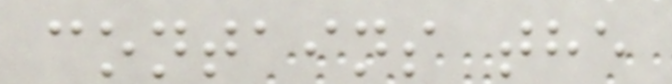contains the
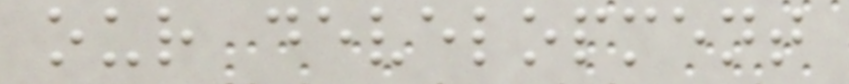our development
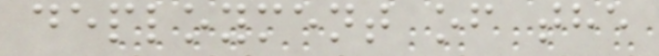deployment of the
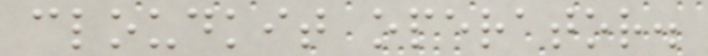cloudkit operator.
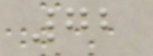72
